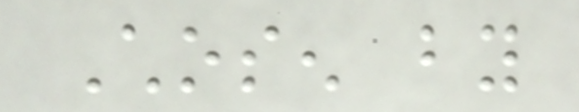Chosen by
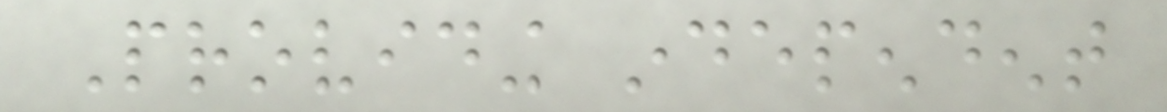Providing independent
